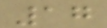17
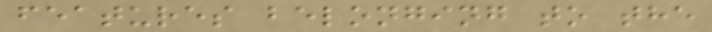features belonging to the
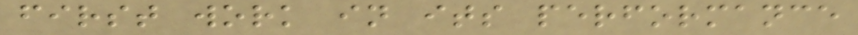first work in its performance
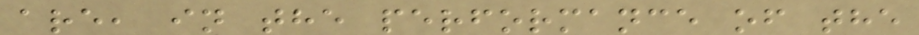are, in the performance of the
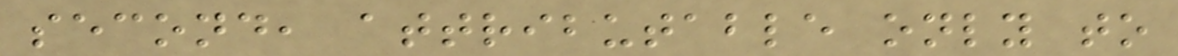second, attributable only to
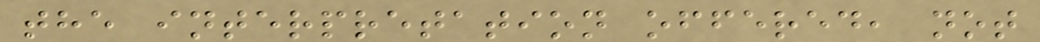the interpretation offered, not
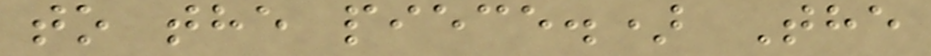to the piece.) The
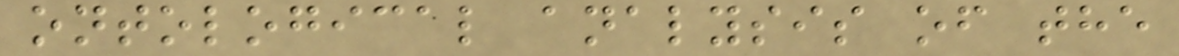ontological analysis of the
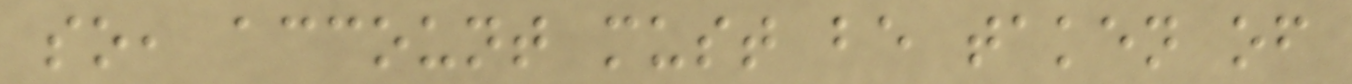so, account must be taken of
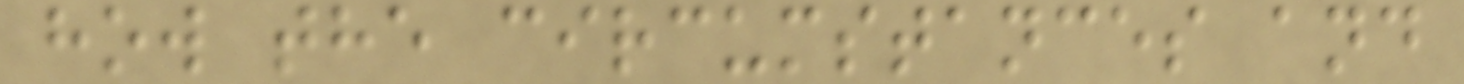how the circumstances and
